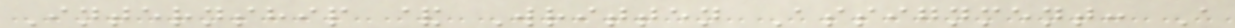Internship & Written Assignment: A
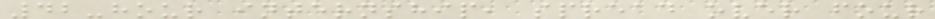42-hour internship, spread over four
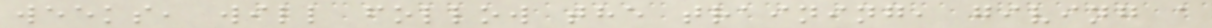weeks, will follow the training, giving a
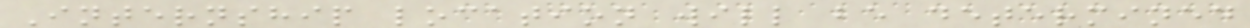Internship location will be determined
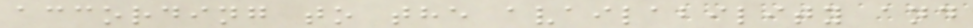according to the availability and
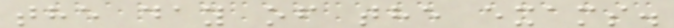the day of the exams.
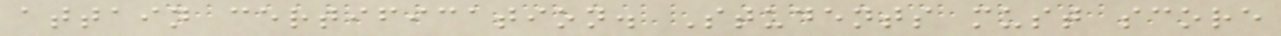attain certification. Students must score
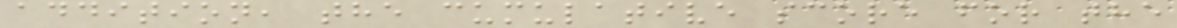addition, the cumulative score for the
